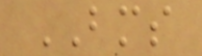BMS
